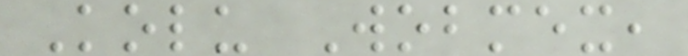Kolu Wobmex,
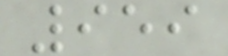959
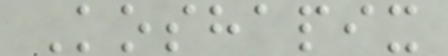Koshapix
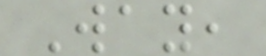Way,
